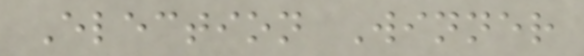Election Winner
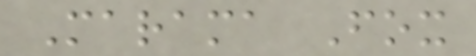Marama Fox
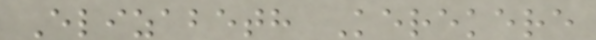Elizabeth Kerekere
